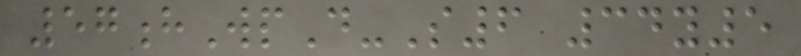57hWpD-S6 34y5
